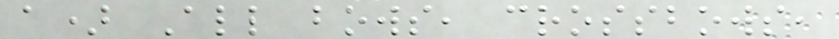a) All bows, crossbows,
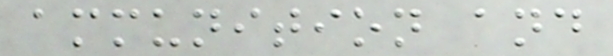ammunition and
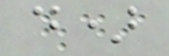d)
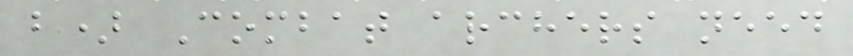b) Combat archers need
